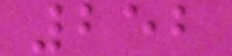252
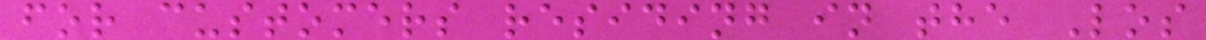for customers residing in the Los
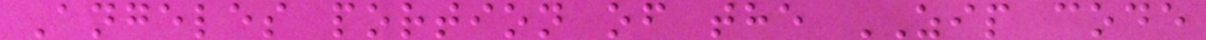Angeles portion of the ZIP code
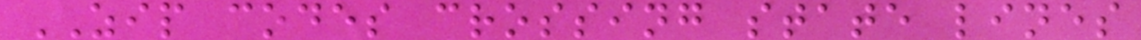ZIP codes crossing state lines
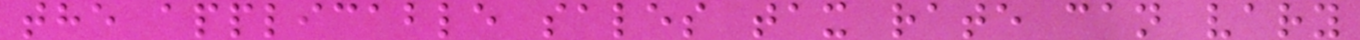the applicable sales tax rate can vary
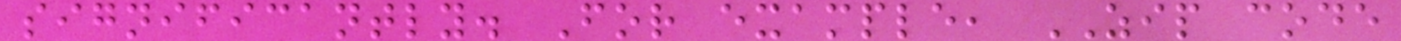significantly. For example, ZIP code
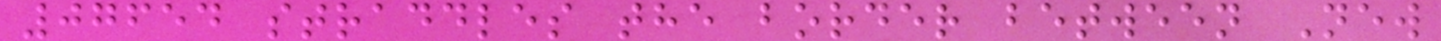07654 straddles the border between New
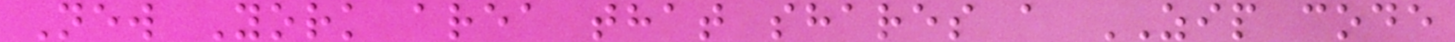New York area that shares a ZIP code
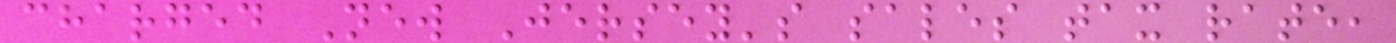charged New Jersey's sales tax rate,
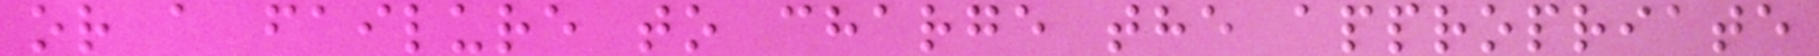or a failure to charge the appropriate
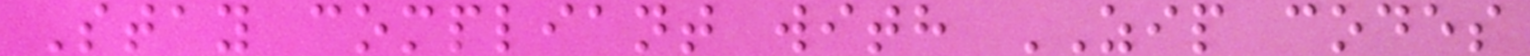Stay compliant with ZIP codes
